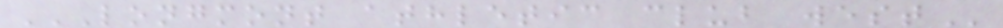LONGMONT ATHLETIC CLUB WEST
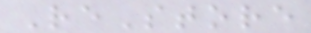ReStore
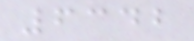6342
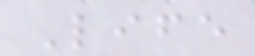Life
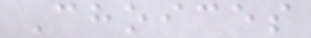Choices
